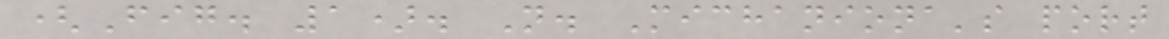(Fig. 1). N. Michaniona's port
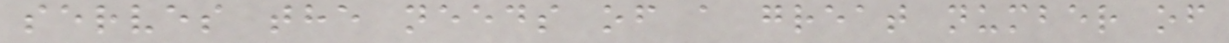serves the needs of a great number of
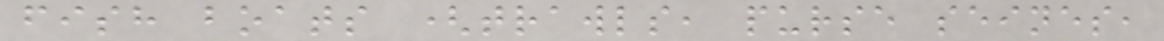fish boats (trawls, purse seines,
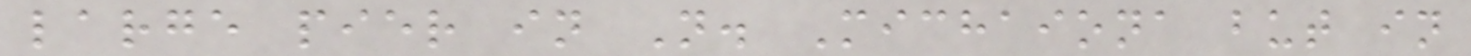large pier in N. Michaiona but in
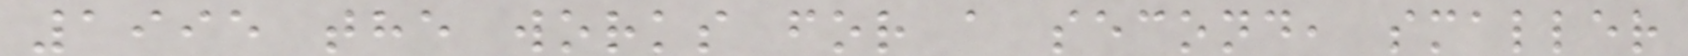1995 the works for a second, smaller
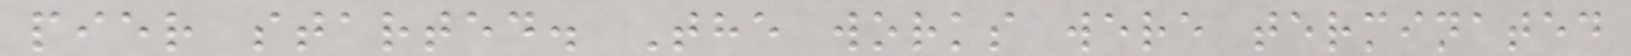pier started. The works were terminated
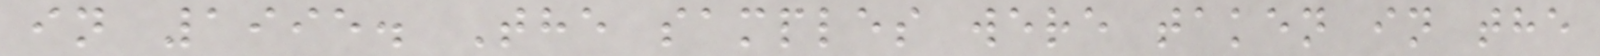in 1995. The samples were taken in the
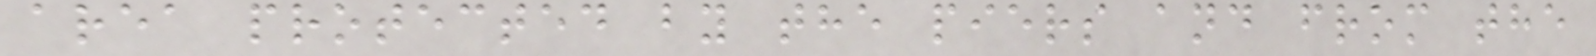area protected by the piers and from the
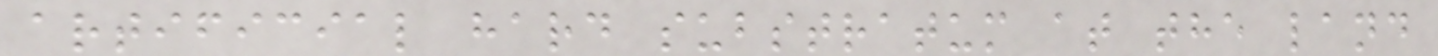artificial hard substratum at the land
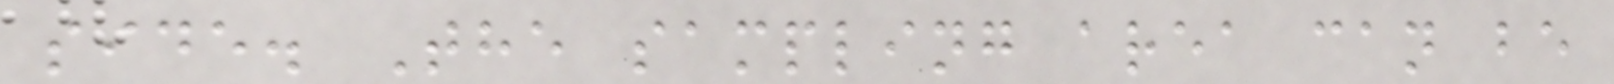side. The sampling area can be
